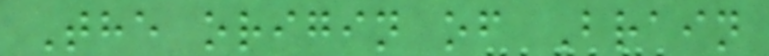The origin of Brain
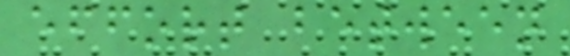effort between
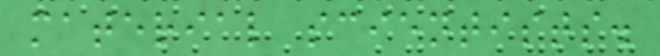material scientists.
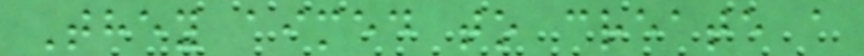They aimed to create a
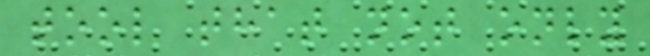tool that not only
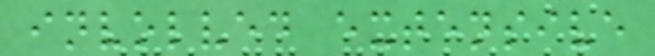involved extensive
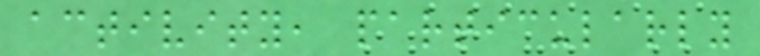activity, particularly
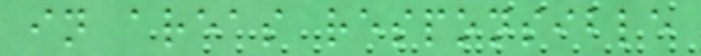in areas responsible
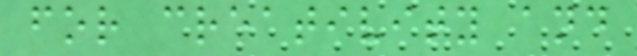for creativity and
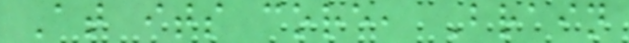At its core, Brain
